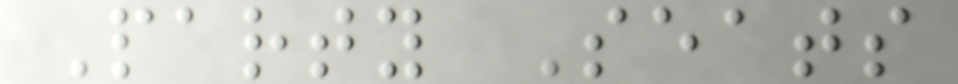Party Seats
